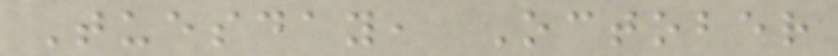Tuesday, October
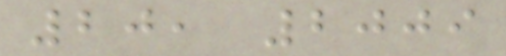20, 2009
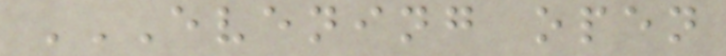EVENING OPEN
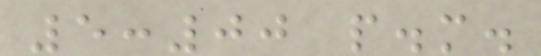5:00 p.m.
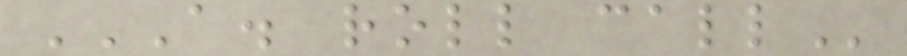A. ROLL CALL
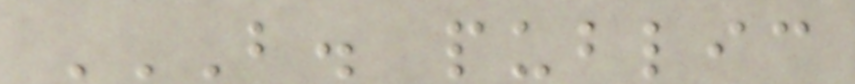B. PUBLIC
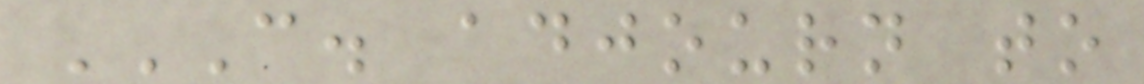C. ADJOURN TO
